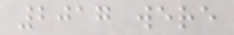2017 were
